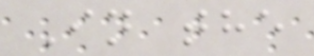In the
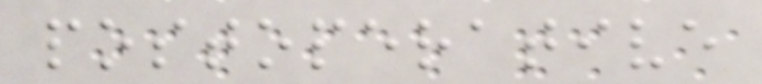postoperative
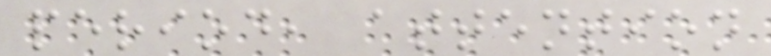period, attention
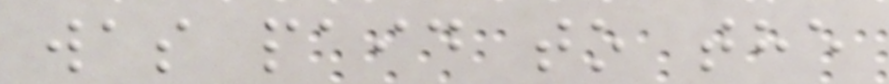was paid to the
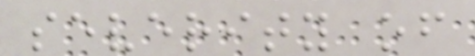severity of
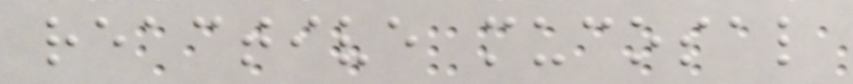reactive mucosal
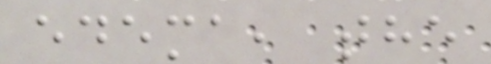edema, the
